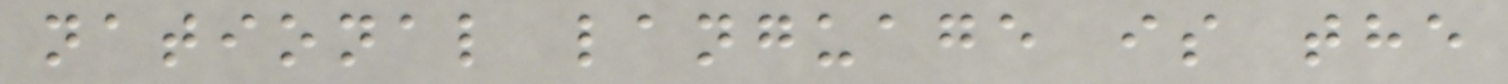national language is the
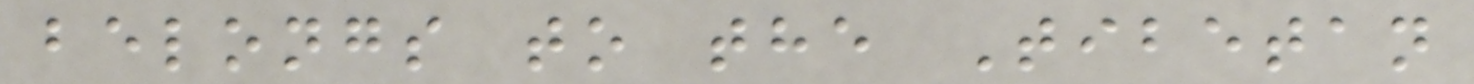belongs to the Tibetan
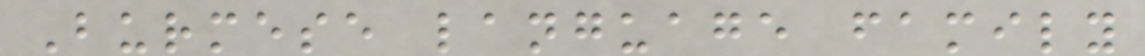Burmese language family
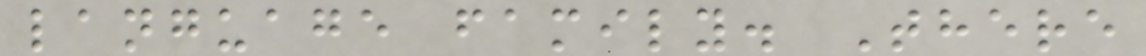language family. There
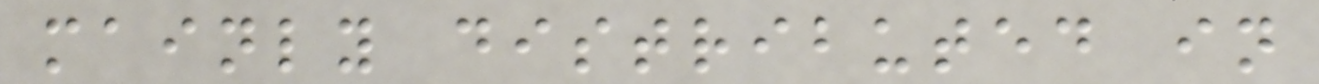mainly distributed in
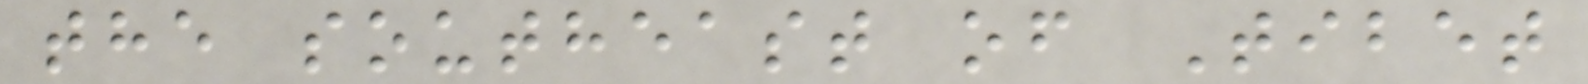the southeast of Tibet
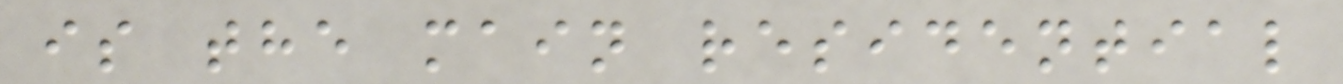is the main residential
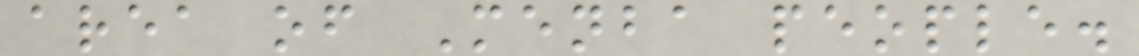area of Menba people.
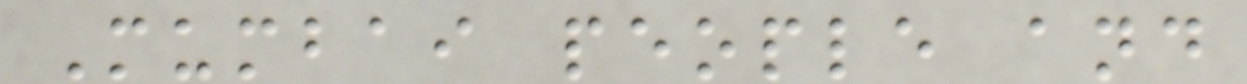Mumbai people and
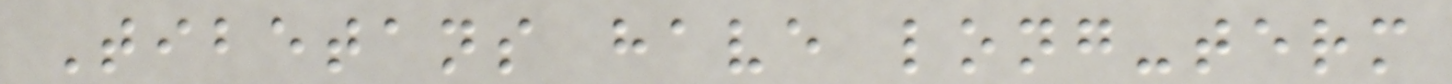Tibetans have long-term
